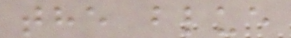the blue
